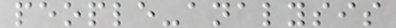people-analysis
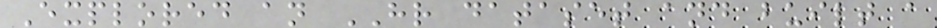Explored an HR dataset and built a
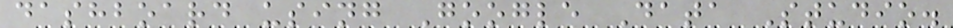dashboard using Google Data Studio.
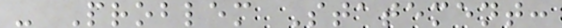- Problem Statement:
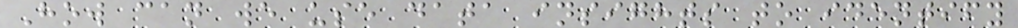How can we use data insights to identify
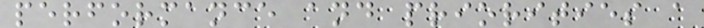performance and priorities a
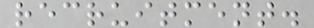recruitment.
